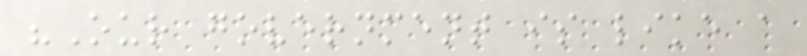"Our government is like a
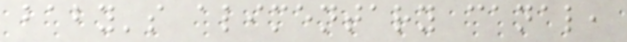baby's alimentary canal,
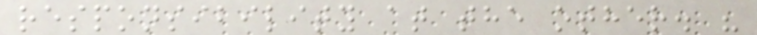responsibility at the other. "
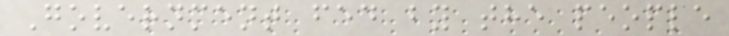Government fed by the people
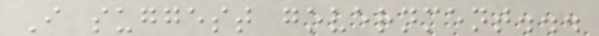I suggest government...
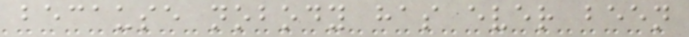because nobody has ever been
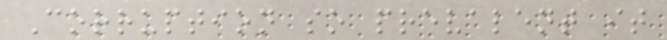Corruption so prevalent it
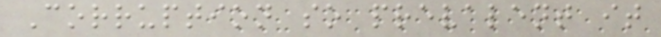Corruption so prevalent it
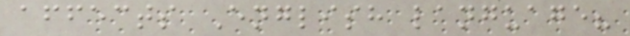affects English language?
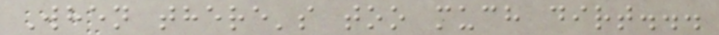When there's too much dirt...
